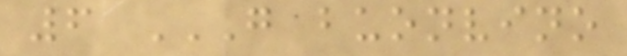6 G BUONVINO
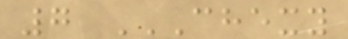7 CHEXY
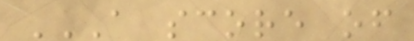A SCORE OF
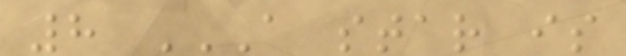8 A STAR IS
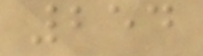254
